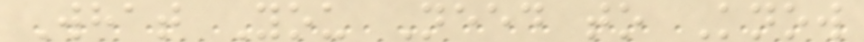What You Need to Know
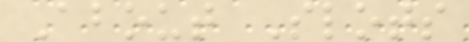About Slots
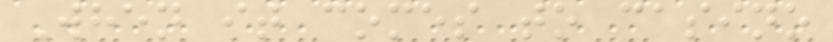When it comes to casino
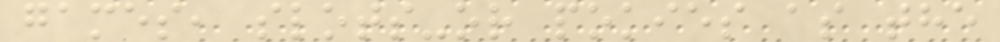games, slots-or pokies as the
